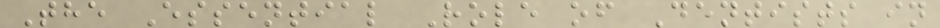The Essential Role of Dentists in
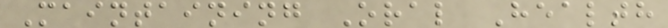Maintaining Oral Health
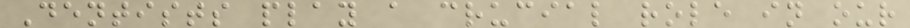Dentists play a crucial role in our
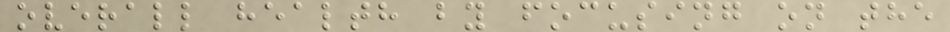overall health by focusing on the
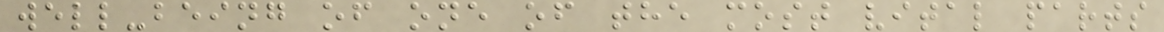well-being of one of the most vital parts
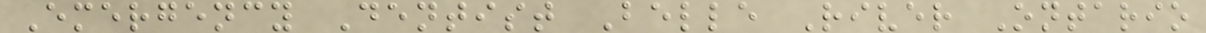Emergency Dentist Belle River Ontario
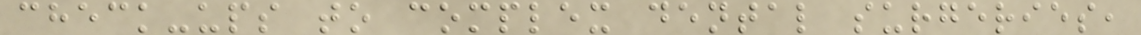check-ups to complex dental surgeries,
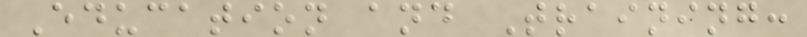Education and Training:
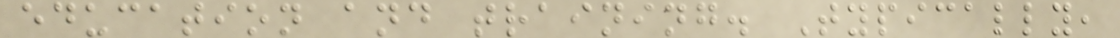education and training. Typically,
